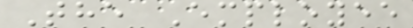The Employee
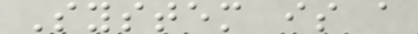System is a
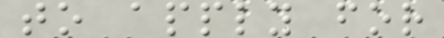to apply for
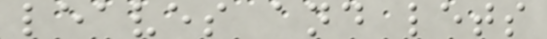leaves and lets
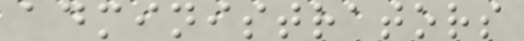administrators
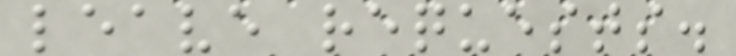leave requests.
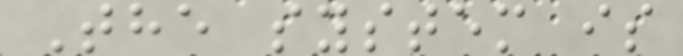The system is
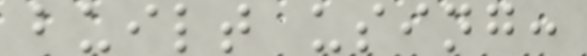built using:
